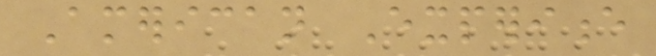American Experience
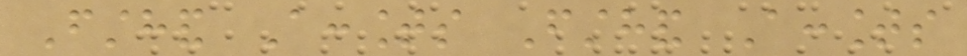Firsthand Accounts Firsthand Accounts
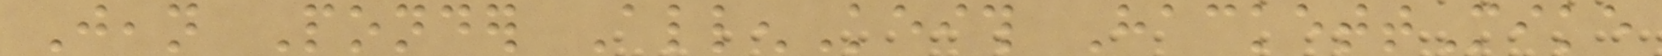Jean Ponder AllenKeith HackettMike
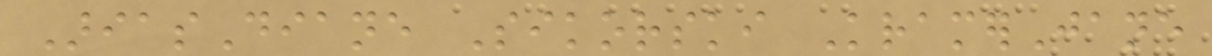AriasDiane Sikorski KramerJane
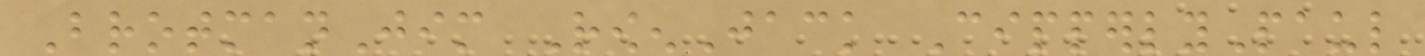BrotmanJim RowenJack CipperlyPaul
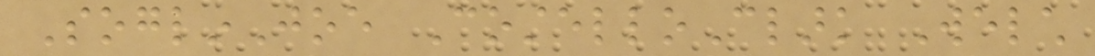SoglinJoe CostelloClark Welch
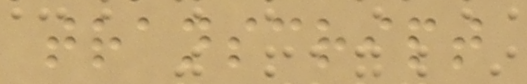transcript
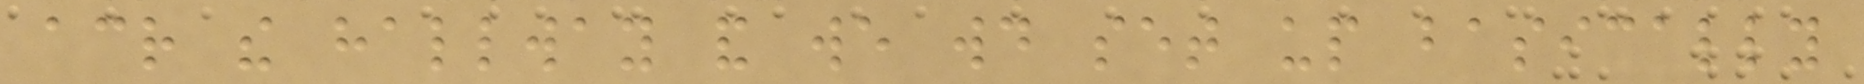across the hallway and we would set up basically
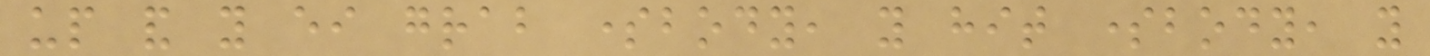up and you either grab somebody, you hit somebody, you
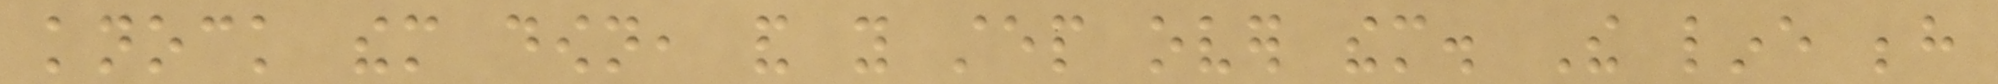knock them down, and you step over them. The line behind
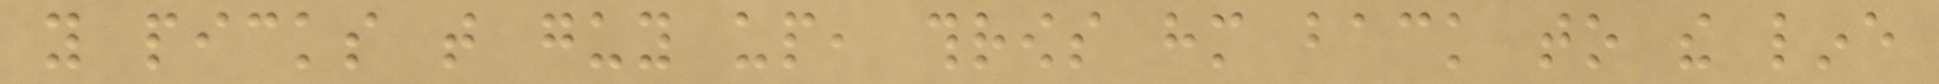you picks that guy up, throws him back to the line
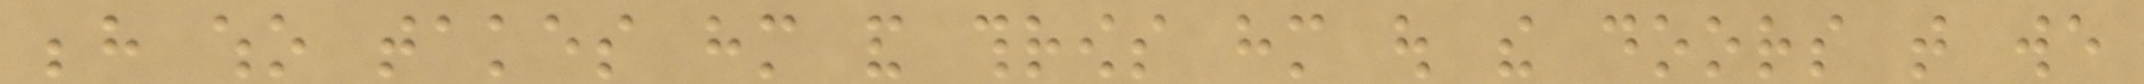behind who takes him and throws him out the doors that we
